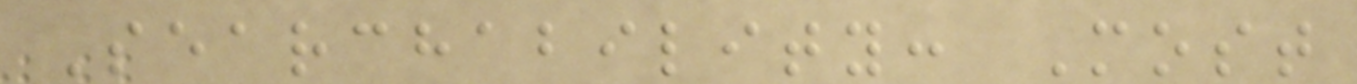Searchability: Most
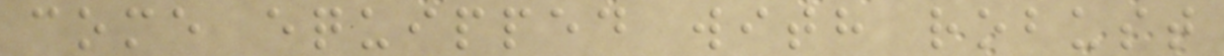come equipped with robust
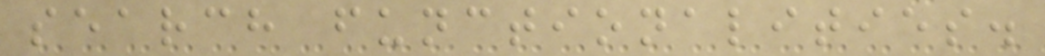search functionalities.
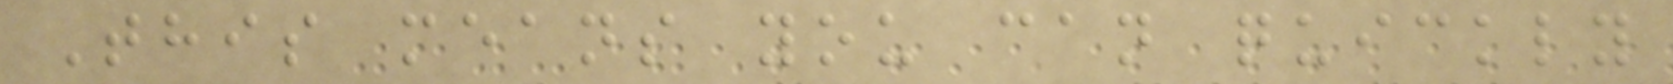This means you can quickly
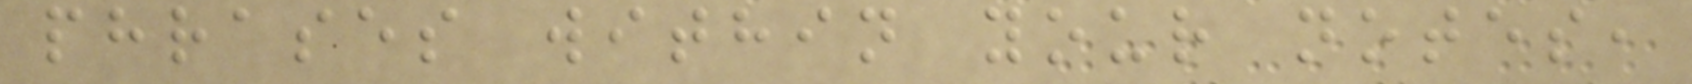phrases within your notes,
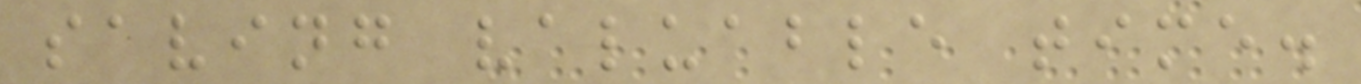saving valuable time.
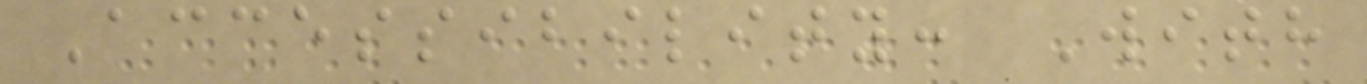Accessibility: With
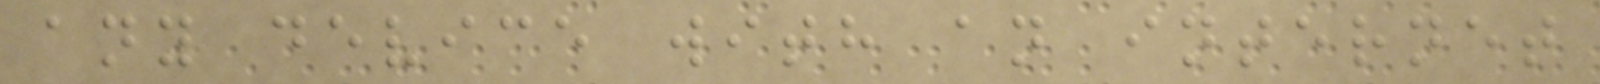any device with an internet
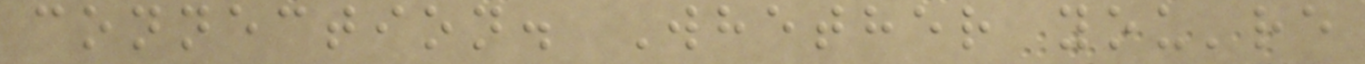connection. Whether you're
